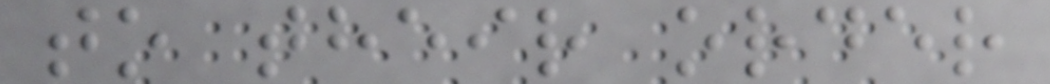to their order
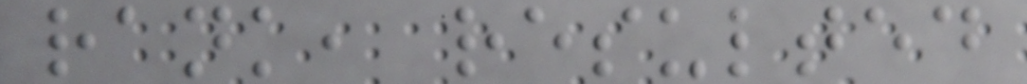rank, resulted
